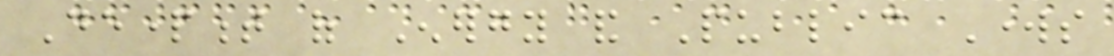Department of Energy and Public Works
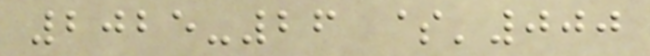2025-26 $'000
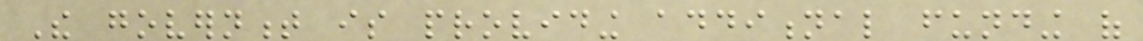The government is providing additional funding of
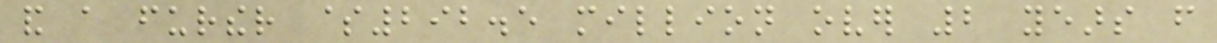and a further $292.5 million over 2 years from
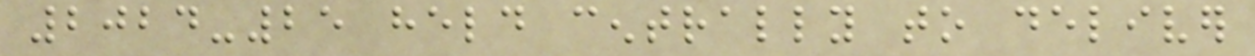2024-25 held centrally to deliver
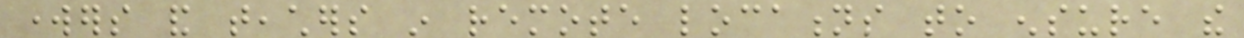workers and teachers in remote locations to ensure the
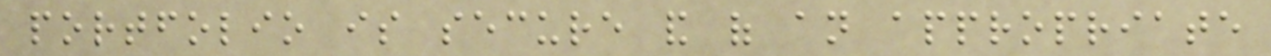portfolio is secure and of an appropriate
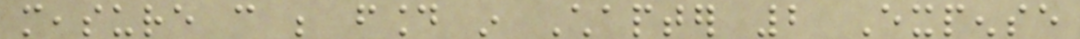measure can be found in Chapter 2 Expense
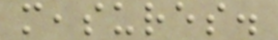measures.
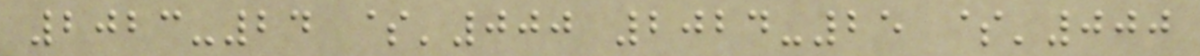2023-24 $'000 2024-25 $'000
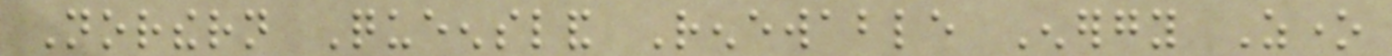Northern Queensland Renewable Energy Zone
